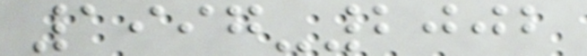1997-2002
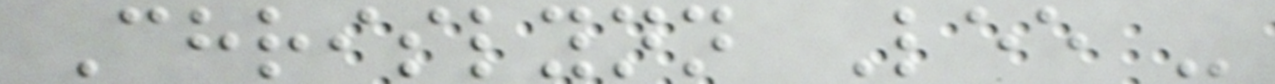Chrislynn Lee -
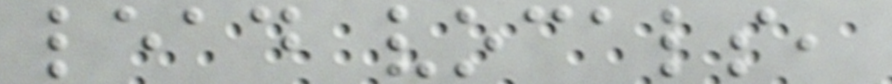lead vocals,
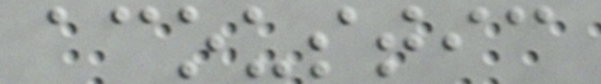acoustic
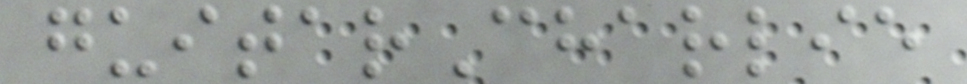guitarCharlie
